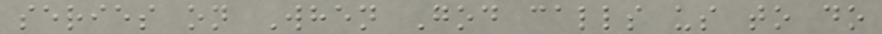series on When God calls us to do
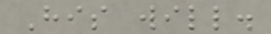His will.
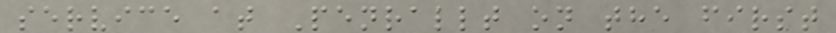service at Penrallt on the first
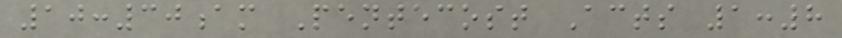10:30am Pentecost Acts 1:8
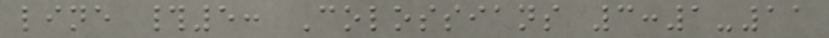line #5: Colossians 3:1-11
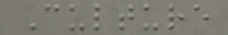Culture
